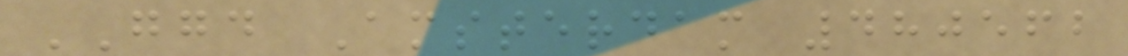GGD Amsterdam 480562
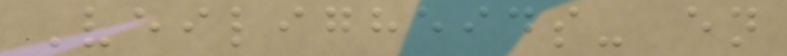Veiligheids- en
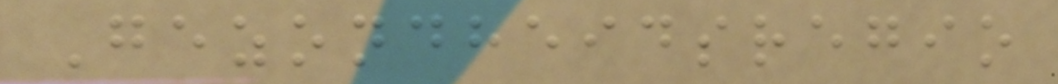Gezondheidsregio
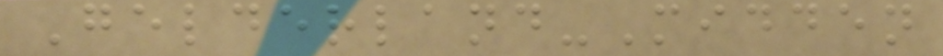Gelderland-Midden
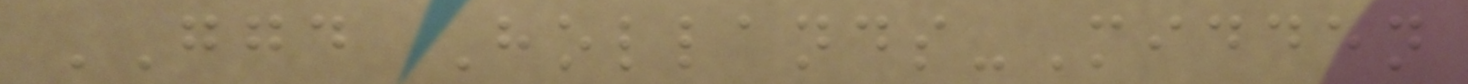GGD Hollands-Midden
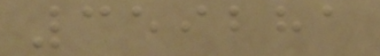359281
